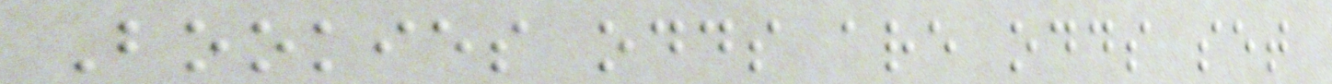Bookies odds are odds set
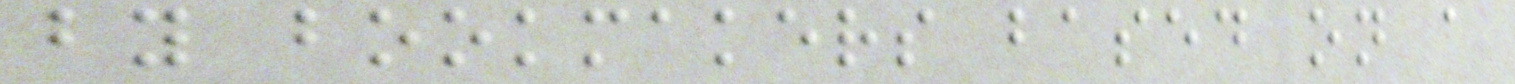by bookmakers based on a
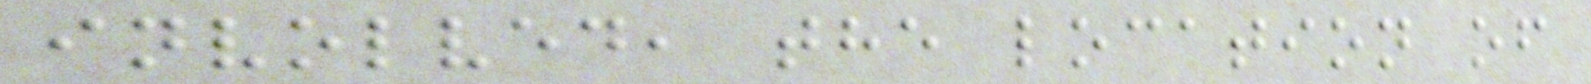involved, the location of
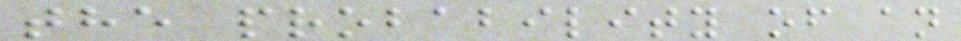the probability of an
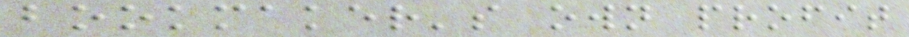bookmaker's own profit
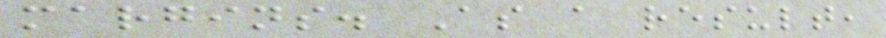margins. As a result,
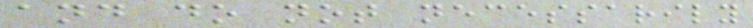and do not necessarily
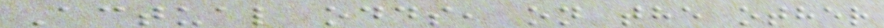Actual odds, on the other
